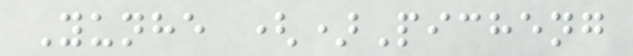Yunhe ()Picheng
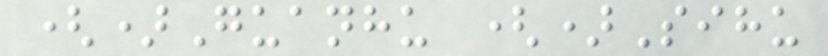()Guanhu ()Sihu
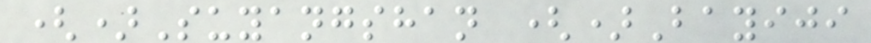()Suyangshan ()Bayiji
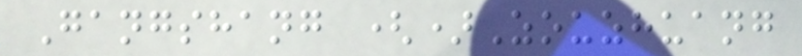Gangshang ()Zouzhuang
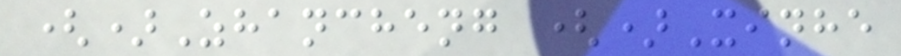()Zhancheng ()Xinhe
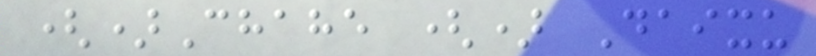()Chahe () Daixu
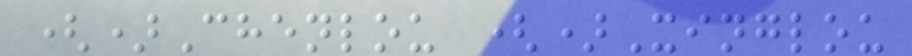()Chenlou ()Xinglou
